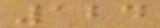124
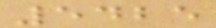5425
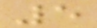5
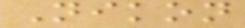Nikon
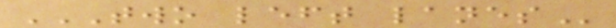TWO LEFT LANES
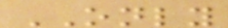ONLY
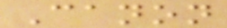Canon
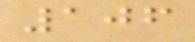106
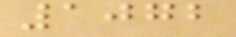1072
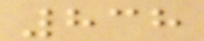838
